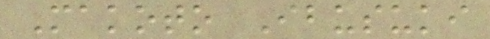Makoto Ibusuki
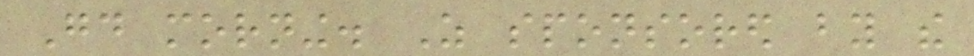Good morning. As sponsored by the
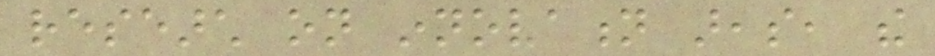research on innovation areas, the
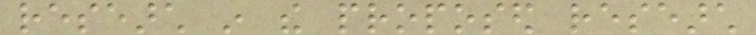research in the proposed research
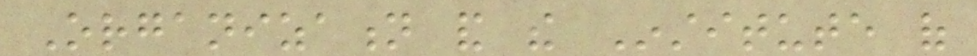Organization and the Institute of
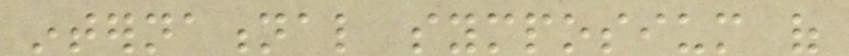international symposium of
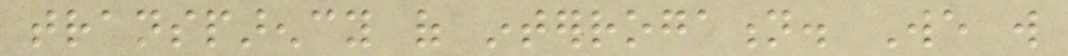transparency of interrogation. We will
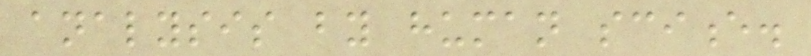analysis by human science.
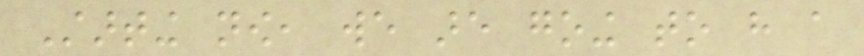Starting now, we are going to have a
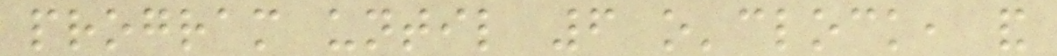program until 6 o'clock, and
